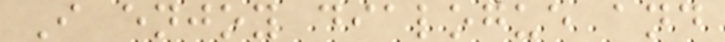I enjoy dialogue and
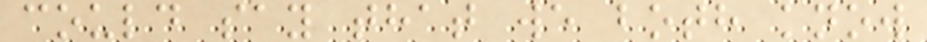could say that we both know
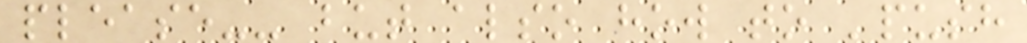please-- but also how to 'push
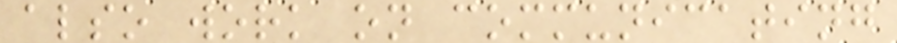also work on communicating
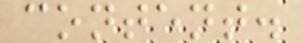content.
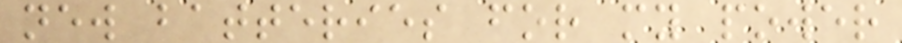new batteries for my power
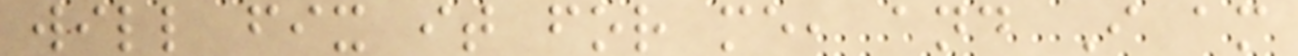will fix it for me, and I am
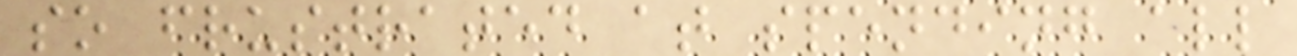so frustrated at spending all
